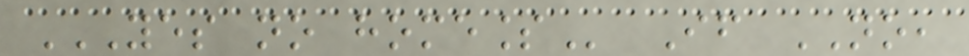YES NO HOMELESS If NO,
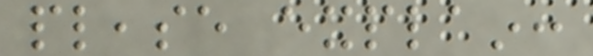please explain:
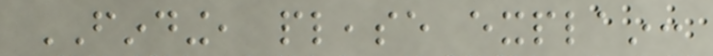FINDING, please explain:
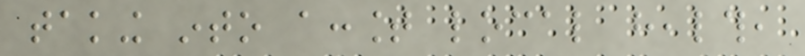taking into account local health,
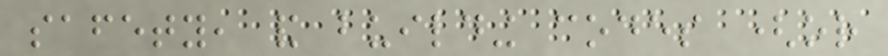safety, and building codes (or
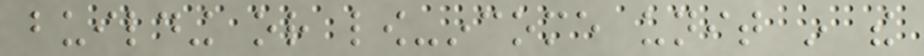building or low-income unit in the
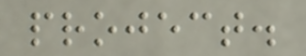project.
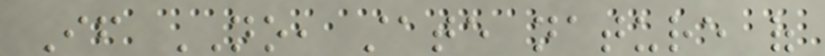If NO, state nature of
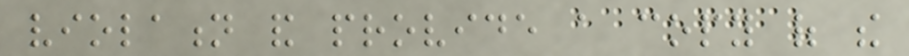violation and provide a copy of the
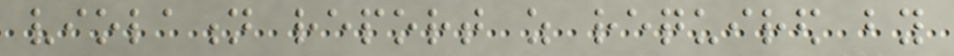violation report as required by
